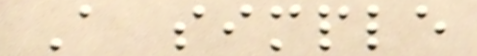A simple
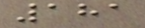181
